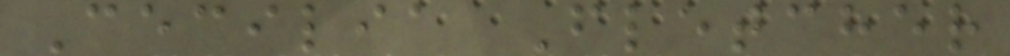Cecilia Fletcher
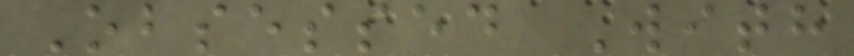Obsessed With
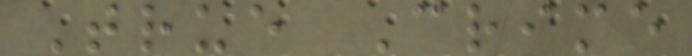True Crime
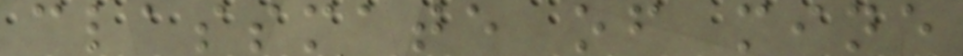classmate of mine
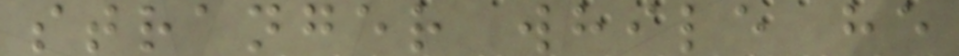stranger while he
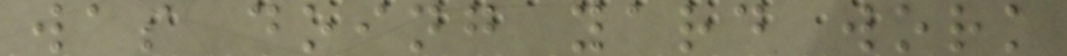was doing yard work
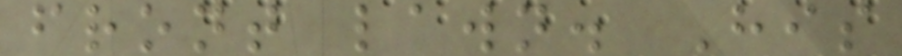front lawn. His
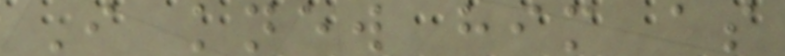I knew him as
